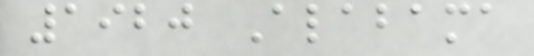1920 Alabama
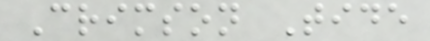Crimson Tide
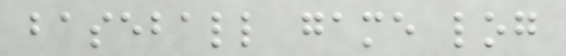baseball game log
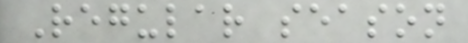Regular season
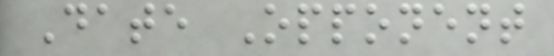Date Opponent
